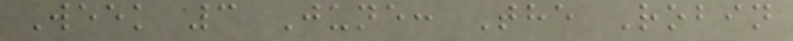Week 3 June: The Robin
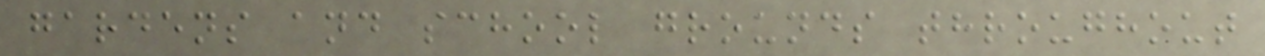gardens and school grounds throughout
